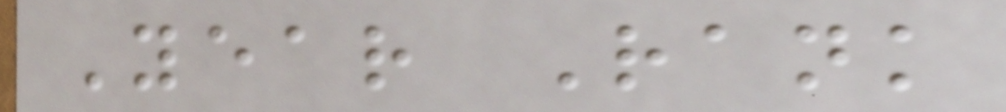Year Rank
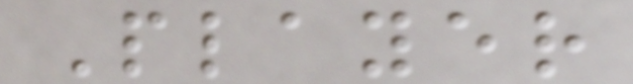Player
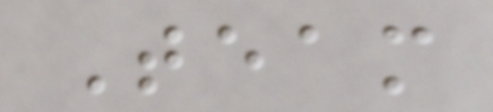Team
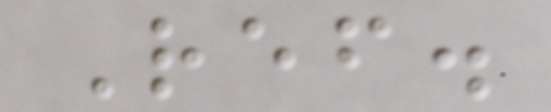Ref.
